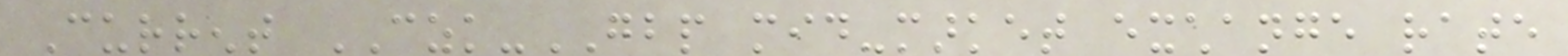Current CZK-GBP mid-market exchange rate
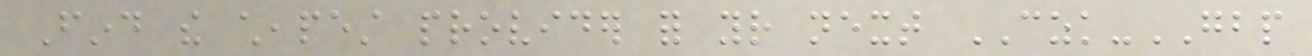Find the cheapest provider for your next CZK-GBP
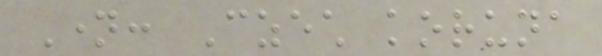Name: Czech koruna
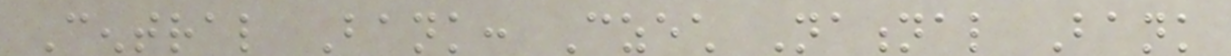Central Bank: Czech National Bank
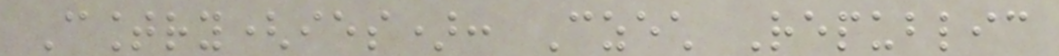Country(ies): Czech Republic
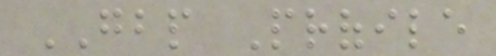GBP Profile
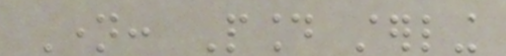Name: Pound sterling
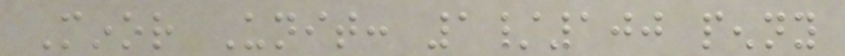Minor Unit: 1/100 penny
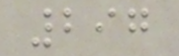297
